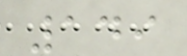149
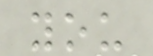you
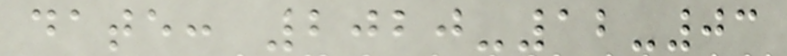date: 2020-12-03
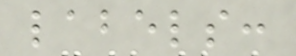labels:
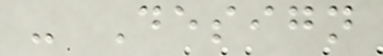- Design
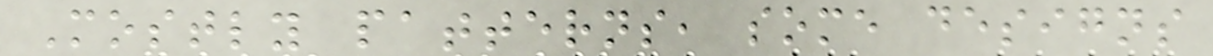Mostly patterns, some designs
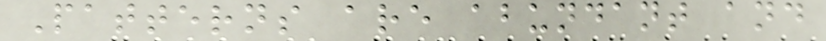Patterns are abundant and
